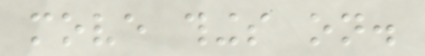move things on.
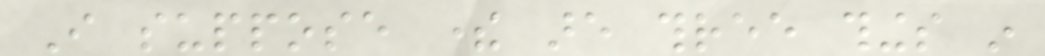I suppose there are three things in
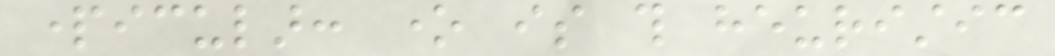particular: one is this heuristic
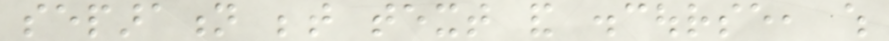separation between text and discourse, which
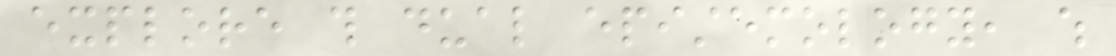explore this dual epistemology, which
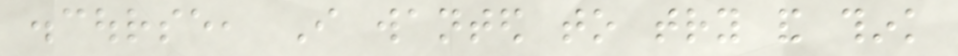discourse, I wanted to try and think
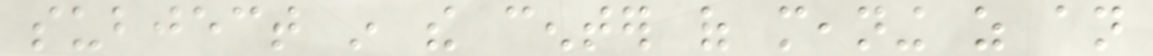subject in the center of meaning as an
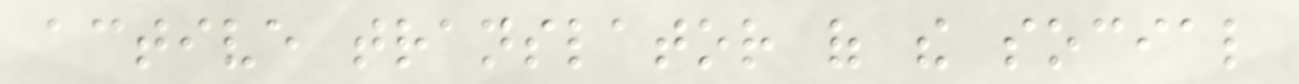active translator of the social
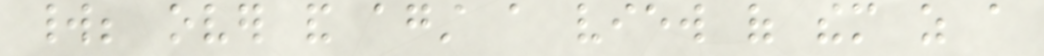world; over and against a view of them as a
